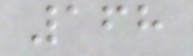168
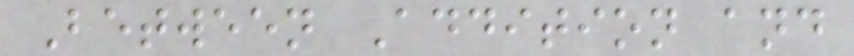Between Addition and
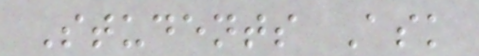Students Ask
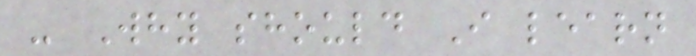- Why should I learn
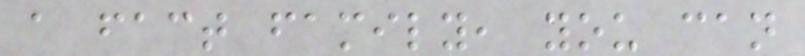a fact family, you can
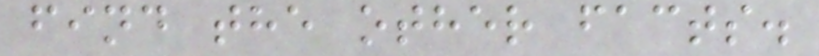find the other facts.
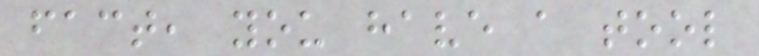fact, you have a tool
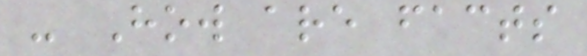- How are facts
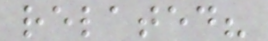related?
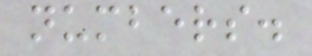numbers.
